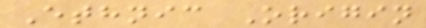Ethnic Origin
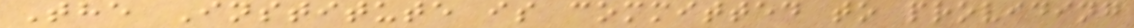The Institute is committed to providing
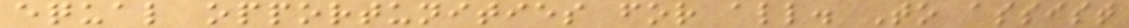equal opportunities for all. To assist
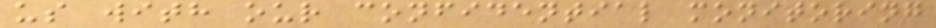us with our confidential monitoring
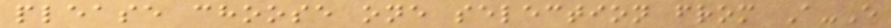please choose one selection from A-E
